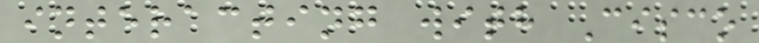interacting with Cisco
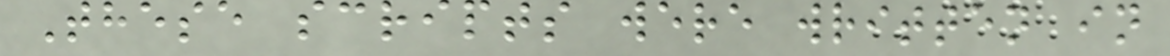These scripts were written in
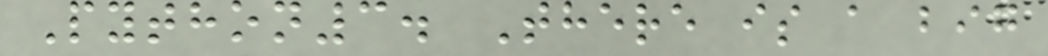Python3. There is a big
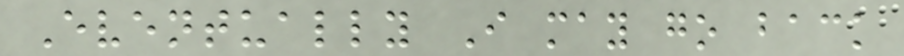Eventually I may go back
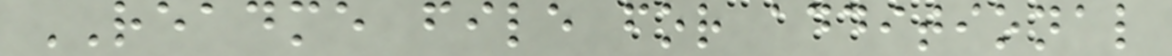README file for additional
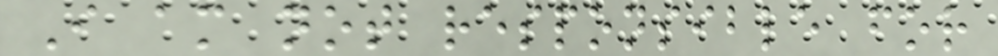I am not responsible for
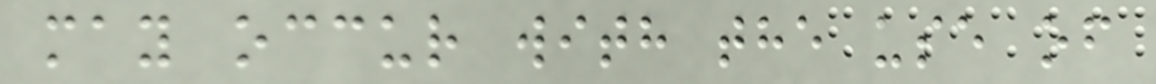may occur with the use of
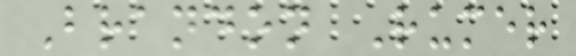Brandon Rumer
